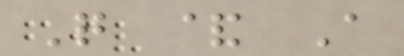Q & A
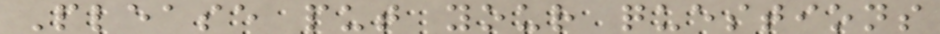Please put your questions
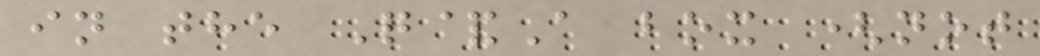in the Q&A box (not
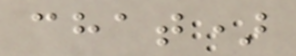chat)
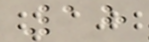18
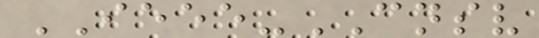IEEE-CNSV
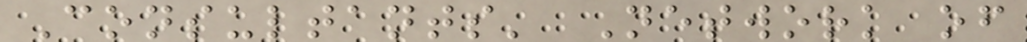Consultants' Network of
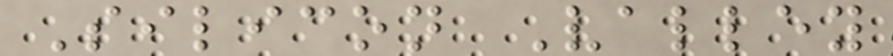Silicon Valley
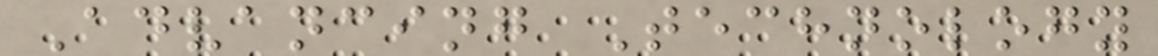Advancing Technology
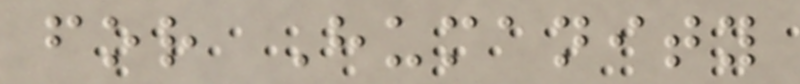for Humanity
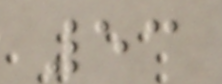53
